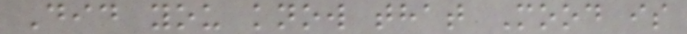Did you know that Mood is
